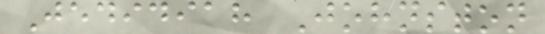Jedidiah Johnston
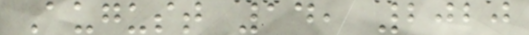August 14, 2020
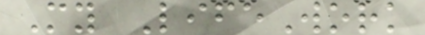My LifeWork
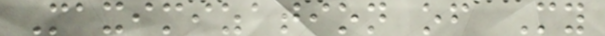Maximization of My
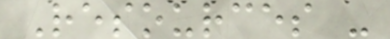Resources -
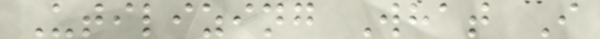Utilizing What I
